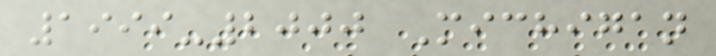1999-2000 Michigan
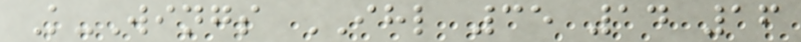K-Wings IHL 35 14 16
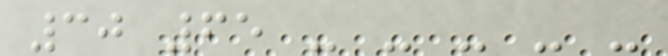30 65 - - - - -
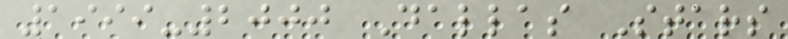1999-2000 Dallas Stars
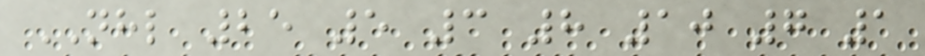NHL 25 5 3 8 10 7 1
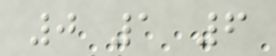0 1 6
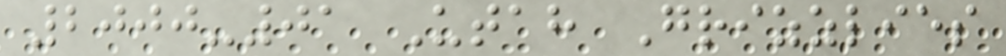2000-01 Utah Grizzlies
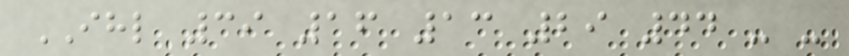IHL 39 16 13 29 44 - -
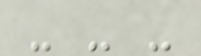- - -
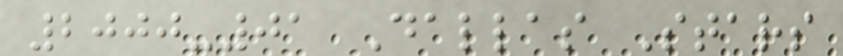2000-01 Dallas Stars
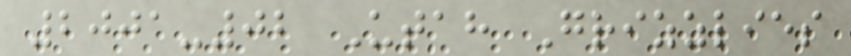2001-02 Utah Grizzlies
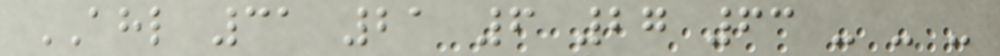AHL 31 21 6 27 63 - - -
